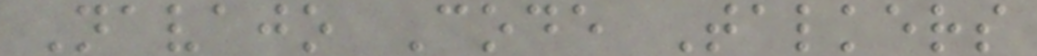Navajo Code Talkers
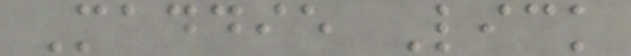Maddie Lick
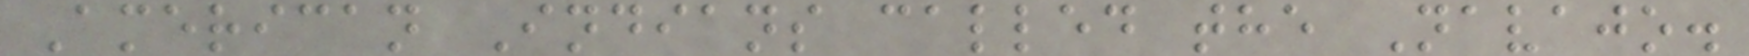American Indians called the Navajo.
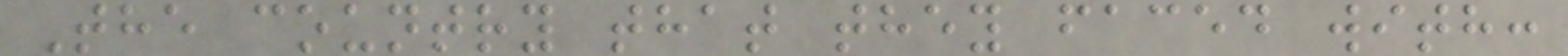The country that they faced with:
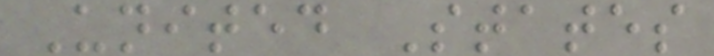United States
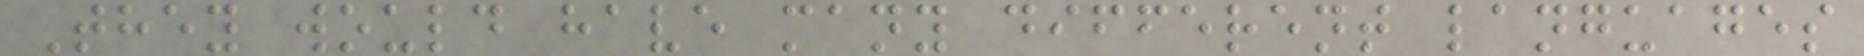They would have many different languages
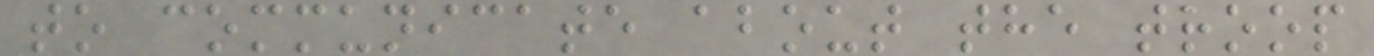to communicate about the troop
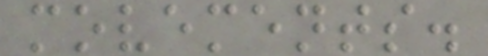movements.
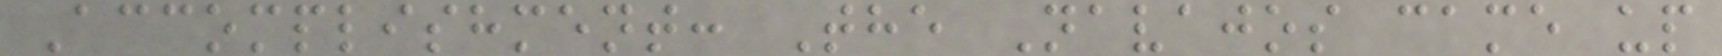Accomplishment: The Navajos came up
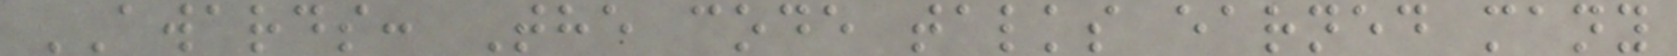AWARDS: The code talks earned many
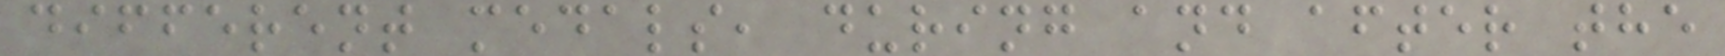different medals, during and after the
